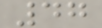47
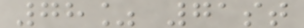78% 71st
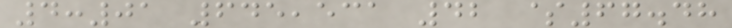4:01 645,531 42 $67.48
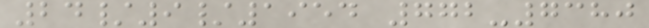24/9/1954 772-7380
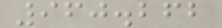960.262
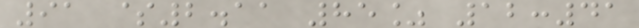91 $2.11 85% 12:41
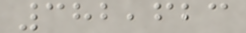382,623
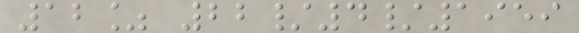12% 22/4/1959
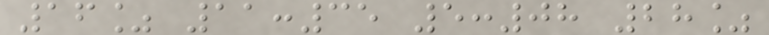16% 11:35 5:08 28%
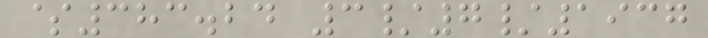$383.24 3/7/1937
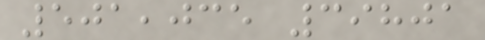501,035 39801
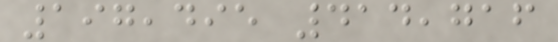197,495 414,716
